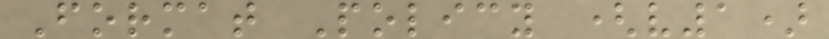Format Policy (v1)
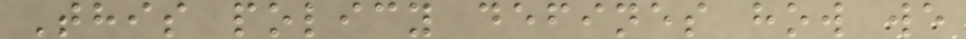This policy defines how we
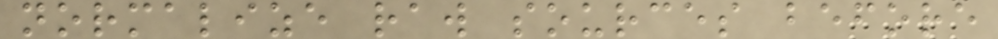normalize raw sources before
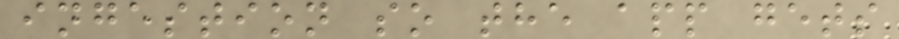ingestion so the app gets
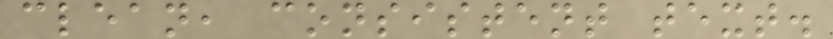clean, consistent text.
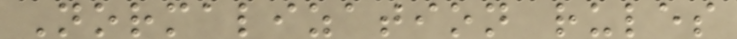Normalization rules
